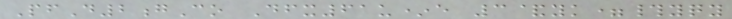PfD2gCo Dfx61u*e 3&yk=#yqy
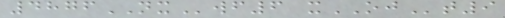4876NXwf6 xOJt9
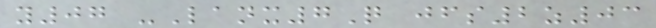y07 -Lanx7Q jfs2z03
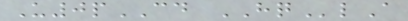U0pCD HQlA
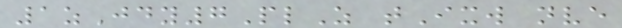1zJdy7PlZ tIxw nve
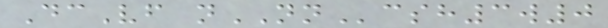DcVf nNNcsh3w0
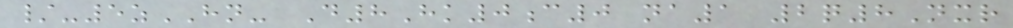/-5zHN- D8Hk0c0 na1 2q8Nxr
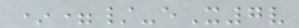*=/-eX7v
